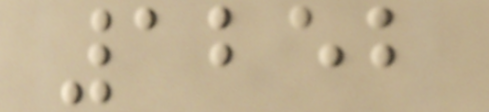1252
